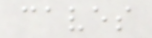caves
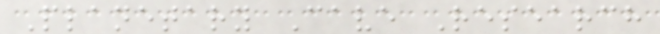Planetary Cave Research
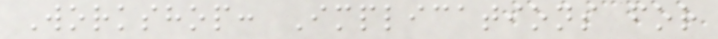Workshop: Implications for
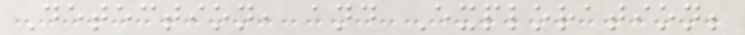Detection, and Exploration;
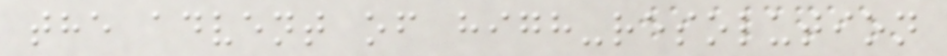the advent of high-resolution
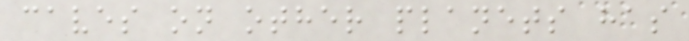caves on other planets has
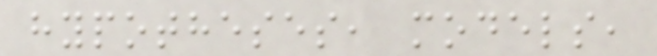hypotheses, models,
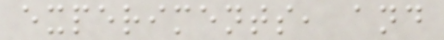experiments, and
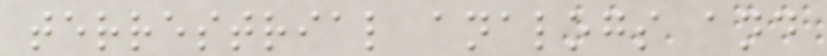terrestrial analogs and
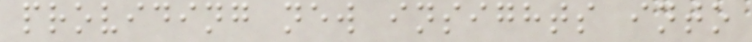providing new insights into
